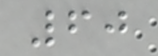60
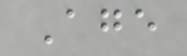Age
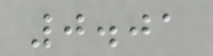0.01
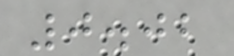0.02
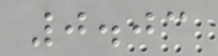0.03
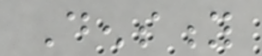Density
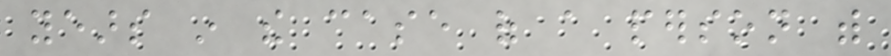years in the case of a person with
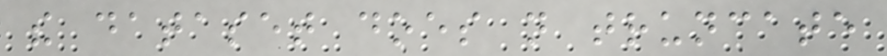the dataset does not truncate
